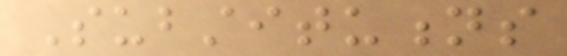Substitutions
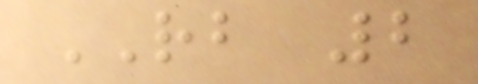RB 2
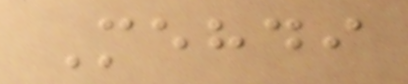Mehdi
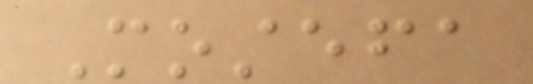Mostefa
